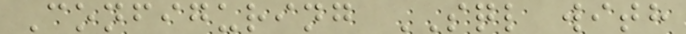Configuring SQL with
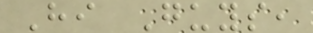Hi Guys,
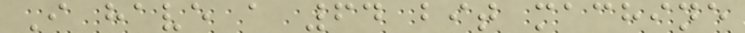I have a 64 bit machine
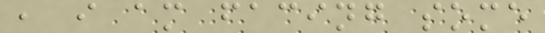, i am facing some
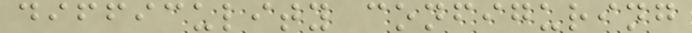difficulity configuring
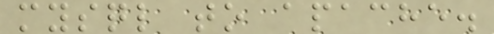mysql to apache.
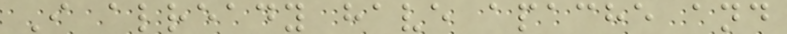I already have apache and
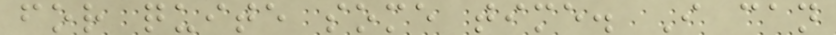for quite some time. I can
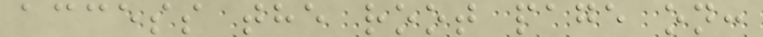access the root page on:
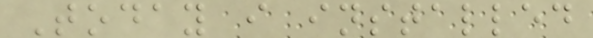Today i installed
